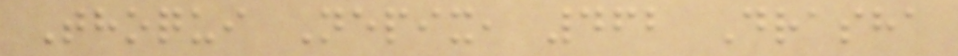Thoqui Nepix, 462 Drasha
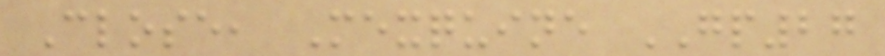Close, Mexquine GP27
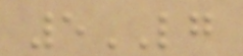5LG
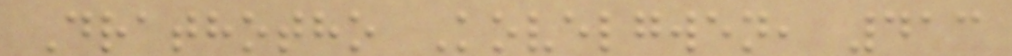Drathotho Kovelgwen, 413
